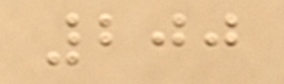200
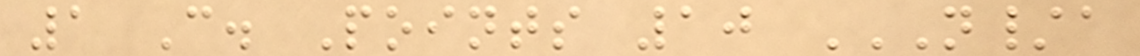1 C. Points 10 N/A
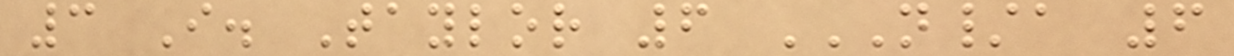3 I. Taylor 6 N/A 6
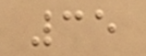35
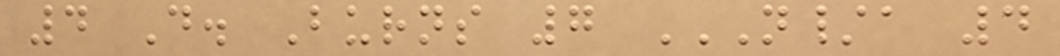4 D. Burns 7 N/A 4
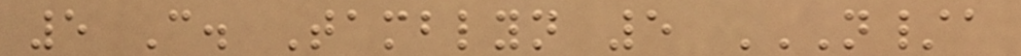5 C. Tamblyn 5 N/A
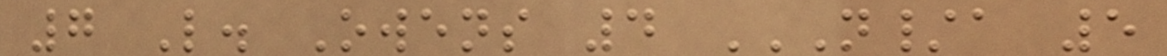7 L. Owens 4 N/A 5
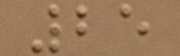25
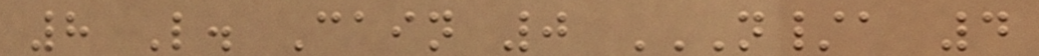8 L. Cain 0 N/A 4
